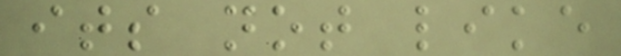its not like
